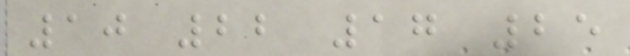10 22 17 25
